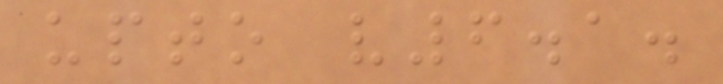upto v6.1.
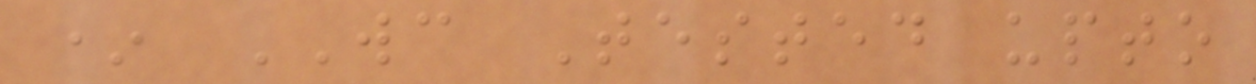* WC Tested upto
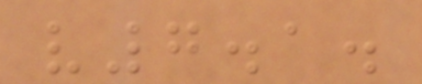v7.1.
